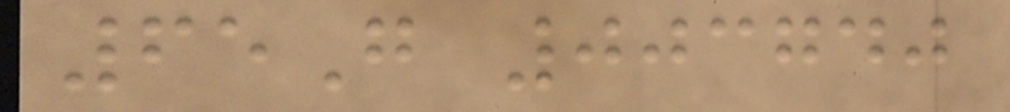65G 003740
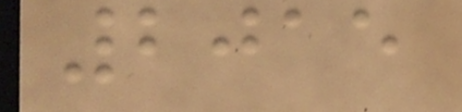2015
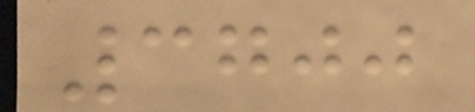3700
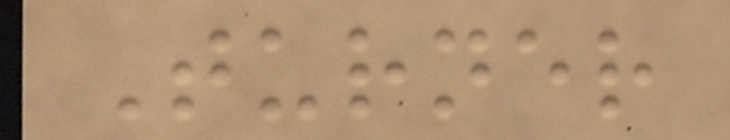Turner
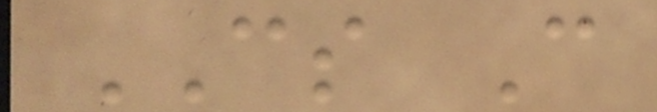CS C
